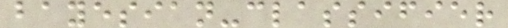bayesian-classifier
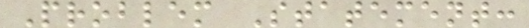Problem Statement:
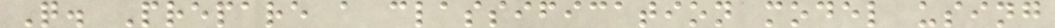Q. Prepare a classification model using
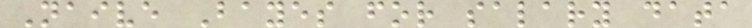Naive Bayes for salary data
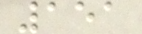151
